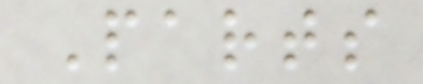Parts
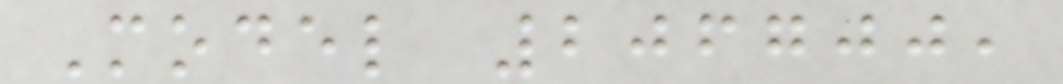Model 206700,
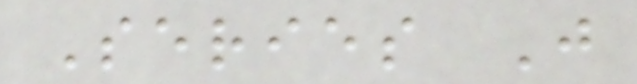Series J
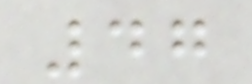47
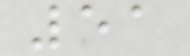51
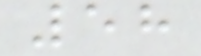58
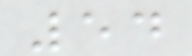54
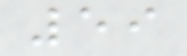59
